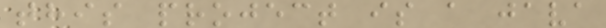this project is a java
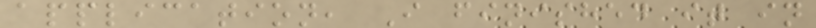application, I finished it in
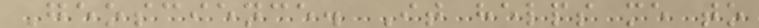Geoscience. It helps me to
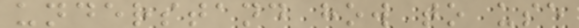understand how to use
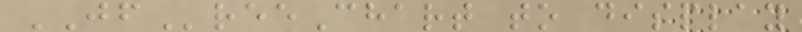JFreeChart to display
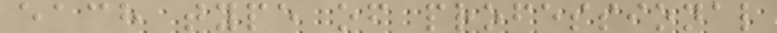each type of professional
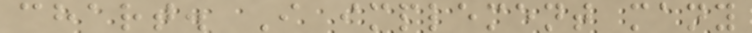chart. I implement many
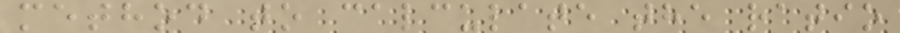method to calculate the ratio
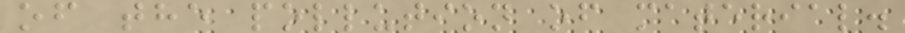of the pollution of material.
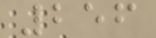256
